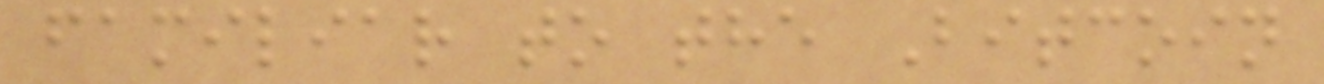familiar to the Bitcoin
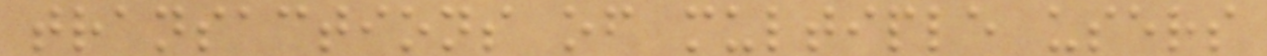transactions of multiple users
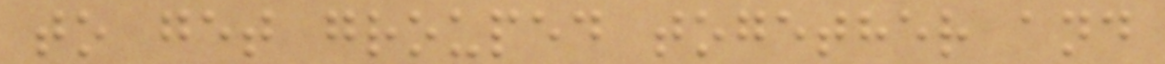to get grouped together and
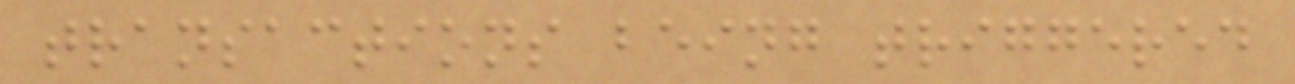transactions being triggered
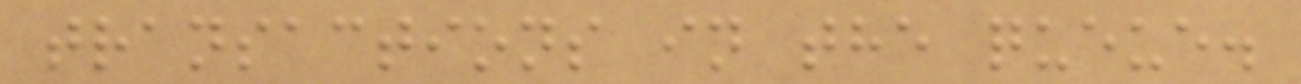transactions in the queue.
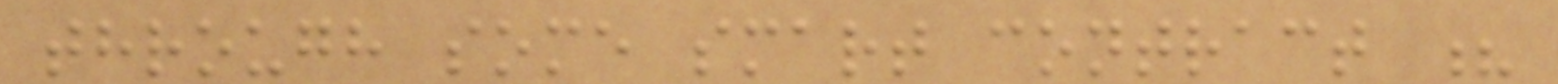through some smart contract ?
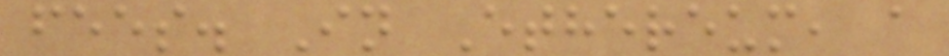fees. In Ethereum, a
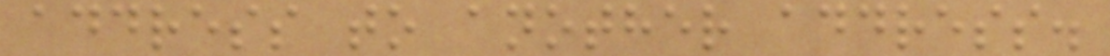address to another address.
